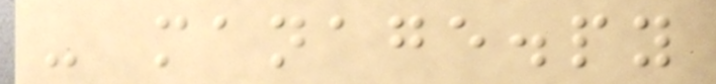- manage.py
